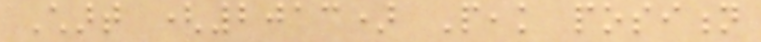Chart (2013) Peak position
